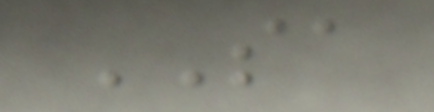SA
